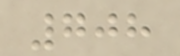708
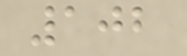102
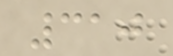310
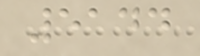5144
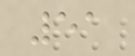51
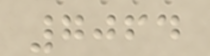7064
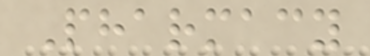Pharmacy
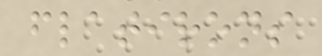flatirons
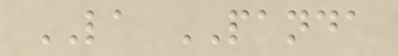LA PANDA
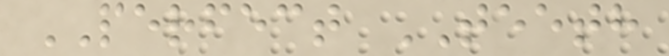PERFECT TEETH
